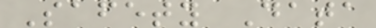Safety Data
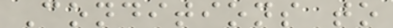Conditions to
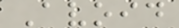Avoid
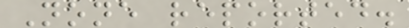None reported.
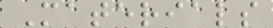Materials
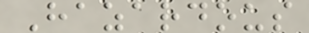Hazardous
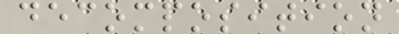decomposition
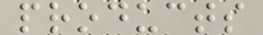products
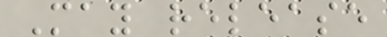May release
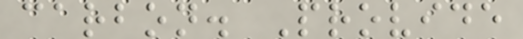carbon. Provide
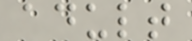adult
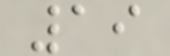19
